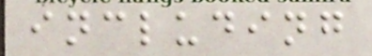including
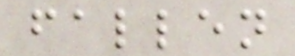fallen
